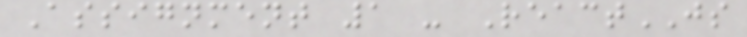Assignment 1 - ReactJS
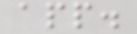app.
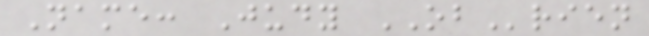Name: Judy OBrien
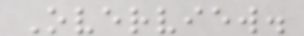Overview.
